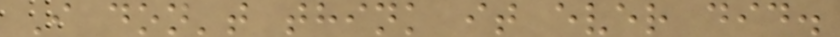I don't think it ever did.
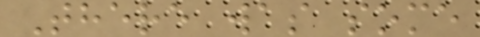There was some
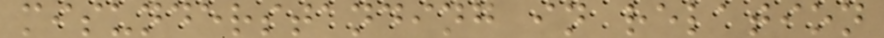misunderstanding in relation
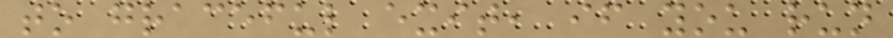to graceful exit, if you run
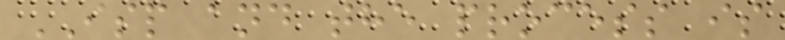ISP and the process is
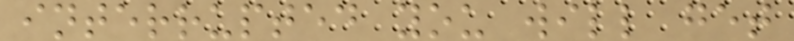interrupted you will get
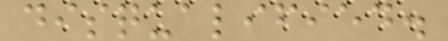disqualified.
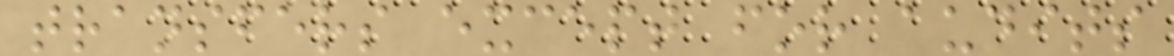transfers except for audits
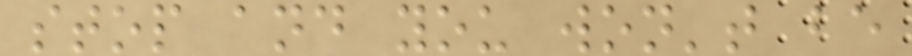stop and you won't be
